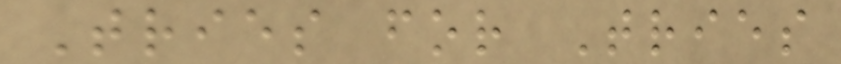Tries for Tries
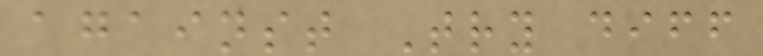against Try diff
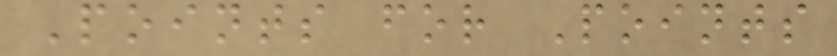Points for Points
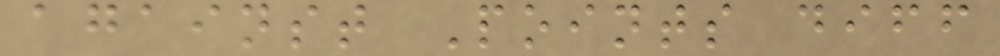against Points diff
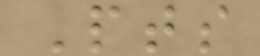Pts
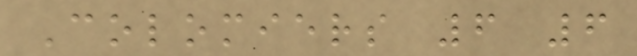Colomiers 6 6
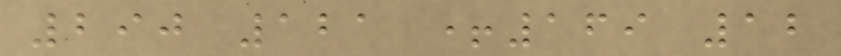290 121 +169 12
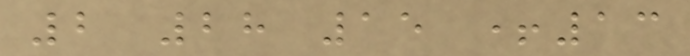2 28 15 +13
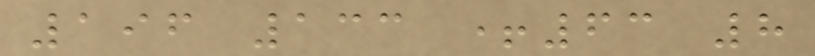196 133 +63 8
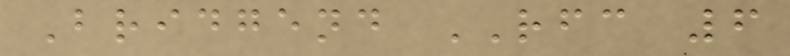Bridgend RFC 6
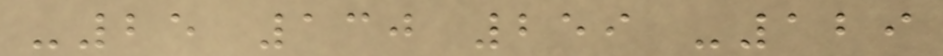-25 130 259 -129
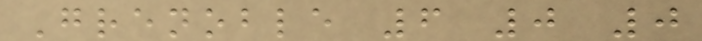Grenoble 6 0 0
